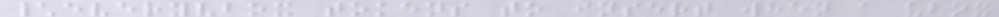\everyvbox tokens to insert when a vbox
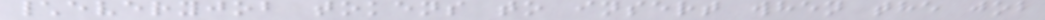\everyjob tokens to insert when the job
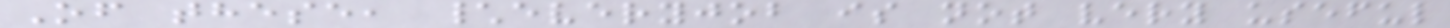Of these, \everyjob is not very useful
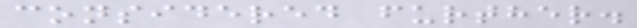considered further.
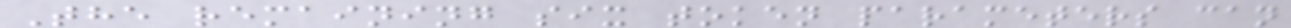The remaining six token parameters can
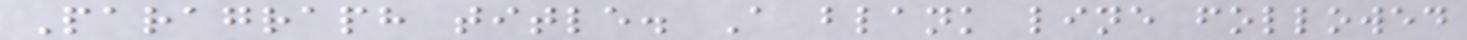Paragraph title. A blank line followed
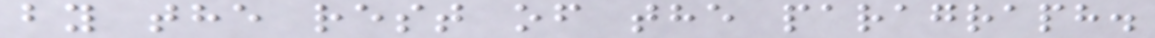by the rest of the paragraph.
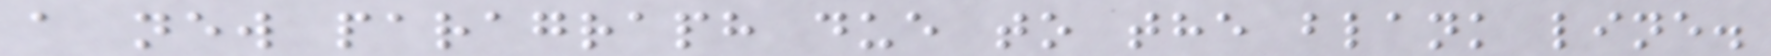a new paragraph due to the blank line.
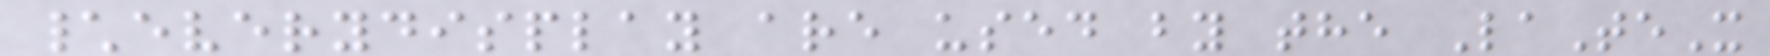\everydisplay are used by the LaTeX
